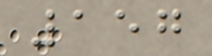157
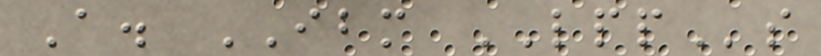A. IBM LPPs
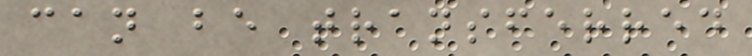can be transferred
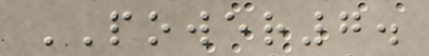POWER7.
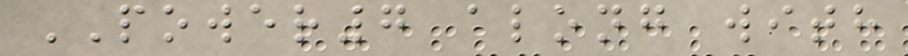POWER7 along with
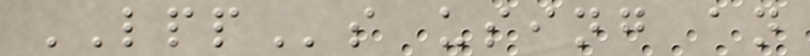LPPs using an
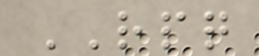RPQ
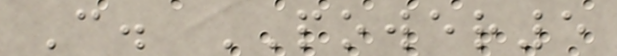C. POWER5
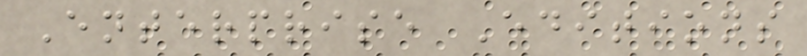Enterprise Editions
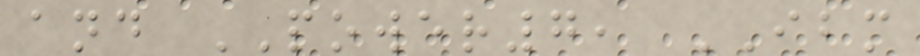and POWER7, IBM
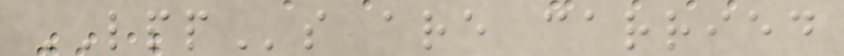LPPs are carried
